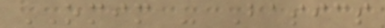OMIM - Basics
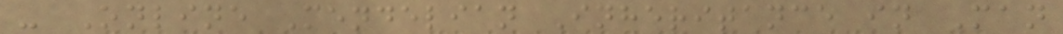- Online Mendelian Inheritance in Man
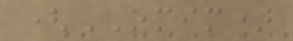(OMIM)
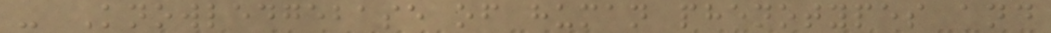- Knowledgebase of human phenotypes and
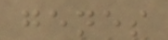genes
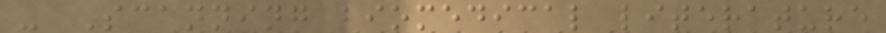- Scanning biomedical literature
